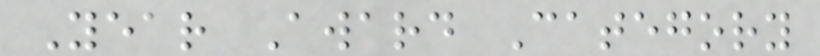Year Award Category
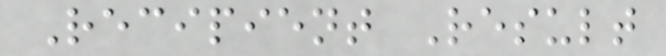Recipient Result
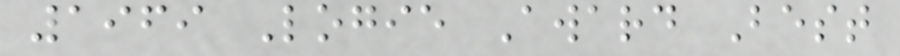1969 Logie Award Best
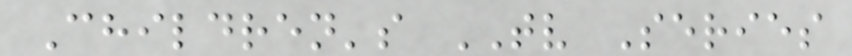Children's TV Series
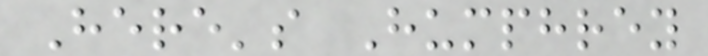Here's Humphrey
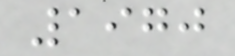1970
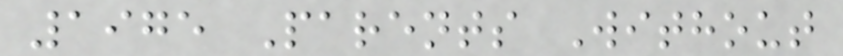1975 Parents Without
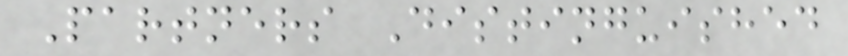Partners Distinguished
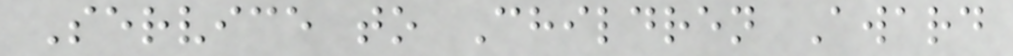Service to Children Award
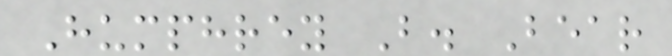Humphrey B. Bear
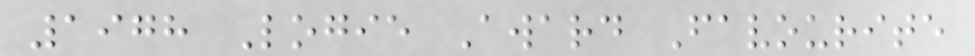1978 Logie Award Favourite
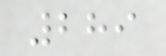289
